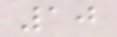10
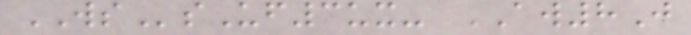WSsUf3ux- AW8J
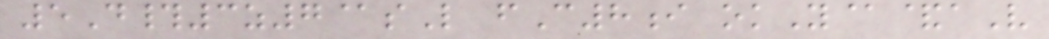5D#3z7@sL fC8i okY@&aV
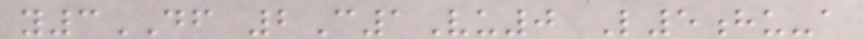y3DF 2C1Vu0 L5hu-a
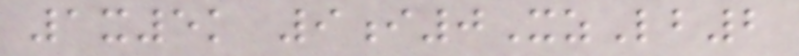1x5k 9i0XzLb2
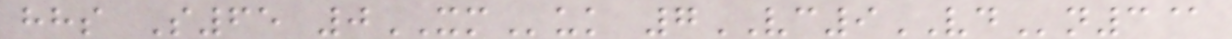hhs S65 0XMuk 7VC9VDn3@
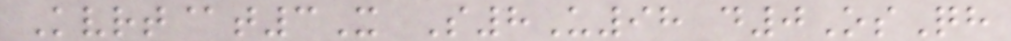Kvrt@t3X S8U98 d0OsQh
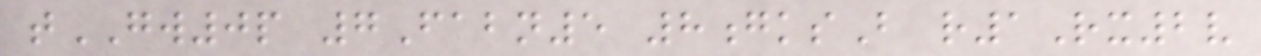tGW0p 7Fabn5 8gksB r1Rx2v
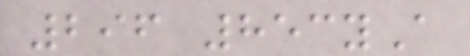296 853yA
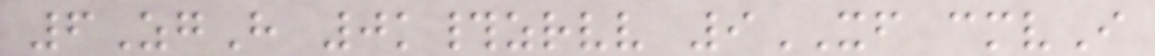6ZgH 0k#zrvv 9XF cmvI
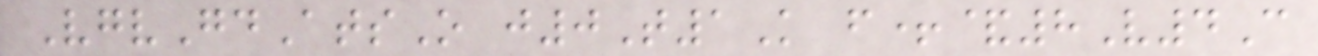VgvGdAtsO j0T1K f+&8V4C
